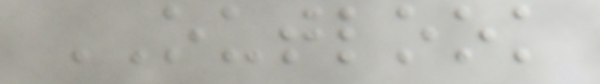OUTLOOK
